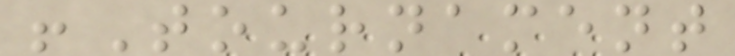!Tournament
